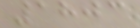1803
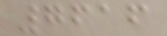7616
